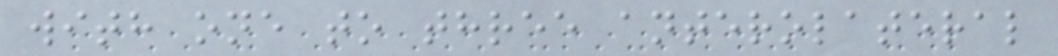with one to three anterolateral
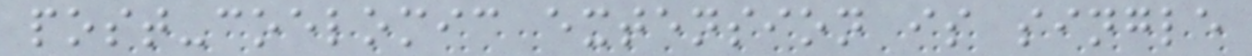post-coelomic extension is single
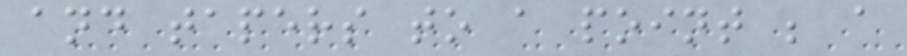and tapers to a point ; a
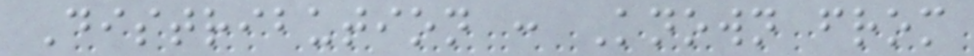Distribution : Known from
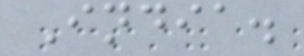India.
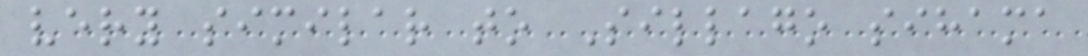very similar to Sillago sihama
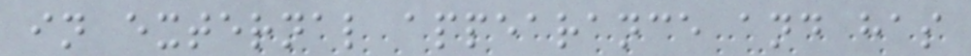in external appearance and has
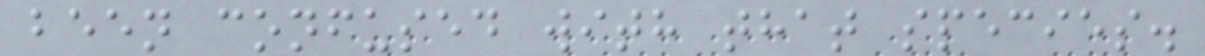been confused with that species.
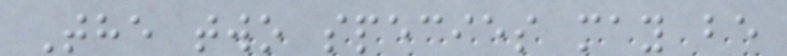The two species may be
